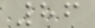86
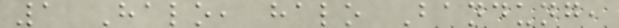1 Halo, halo Bandung,
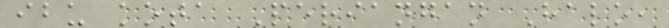ibu kota Periangan Halo,
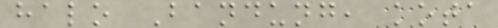halo Bandung, kota
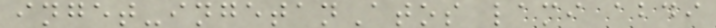inget-ingetanAtos lami abdi
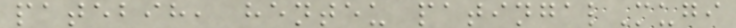patebih, henteu patingalMugi
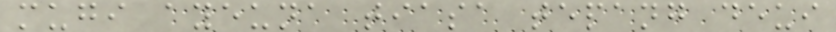mugi ayeuna tiasa tepang deui
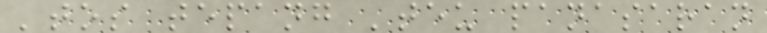'tos tepang 'teu panasaran
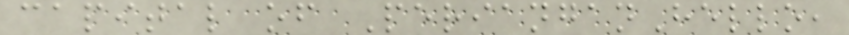capital of PerianganHello,
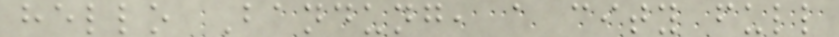hello Bandung, a city full
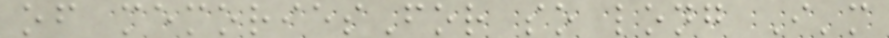of memoriesFor so long I'm
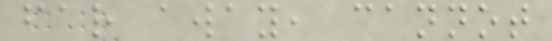far away, cannot
